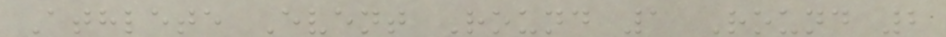Athlete Event Round 1 Round 2
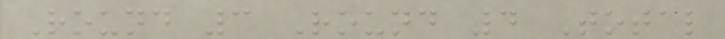Round 3 Round 4 Total
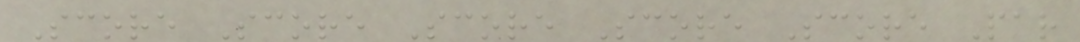Score Score Score Score Score Par
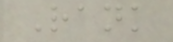Rank
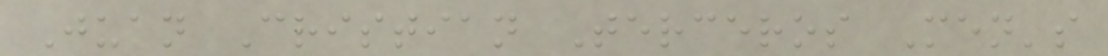Juan Cristian Terceros Men's
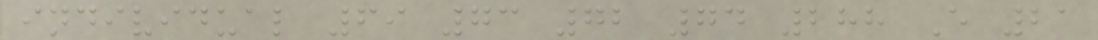individual 69 73 72 74 288 E 21
